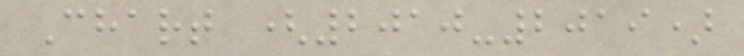Chart (2010-2019)
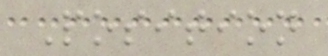Position
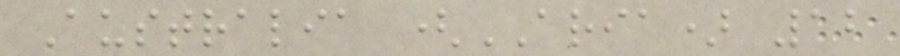Australia (ARIA) 12
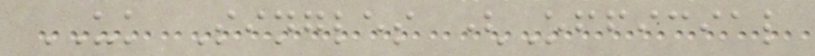UK Singles (Official
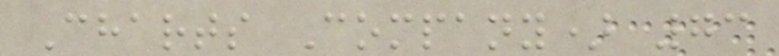Charts Company) 73
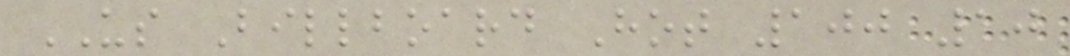US Billboard Hot 100 10
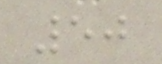50
